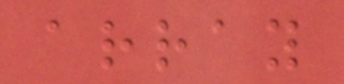array
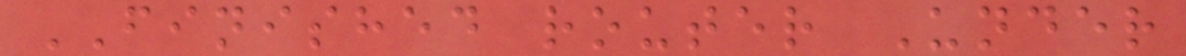FINISHED router Under
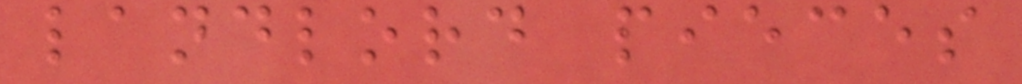landlord pieces
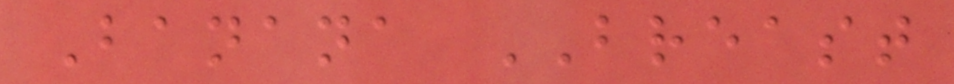Banana BREAST
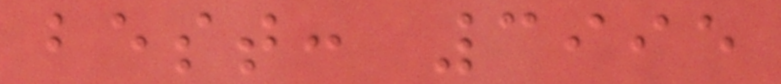best: 3995
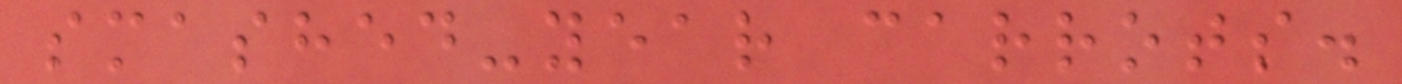smashed-year carrots.
